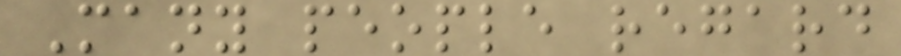Many people regard
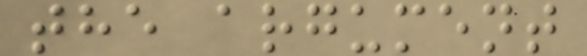the argument
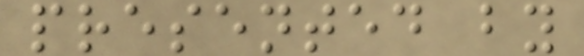presented by
